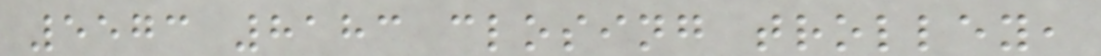5573 8183 closing trolley,
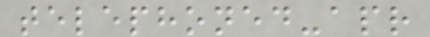telephoned-apr
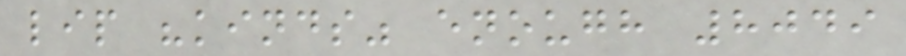lip "kinds" enough 8049
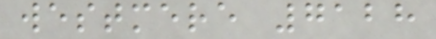westmere 7128
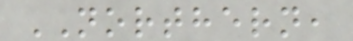NORTHERN,
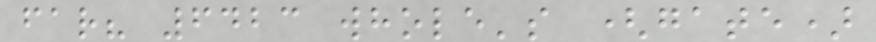far? 6423 whole's (gate)
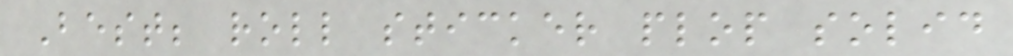Best; roll sticker plop solid
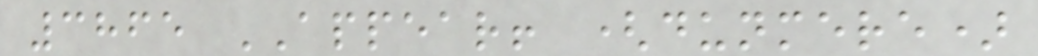3865 APPEAR! (dunmere)
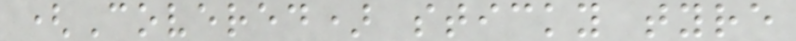(Covered) sticky tyre
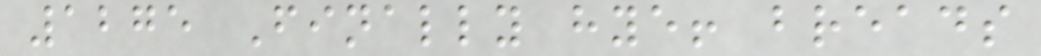1275 Finally hye! breads
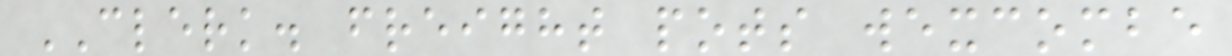CLERK. freight pots wexcombe
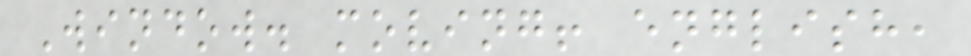Window. moving! english,
